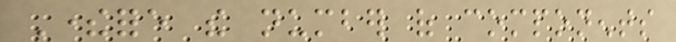Therefore the number of components
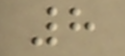8
